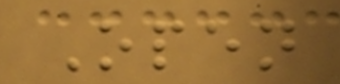Open
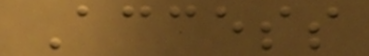Access
